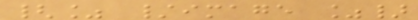{% /image %}
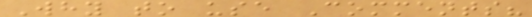Why to use Comments?
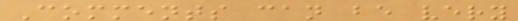Comments can be very
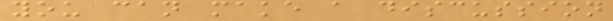you can make a discussion
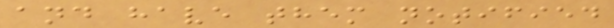and have them notified
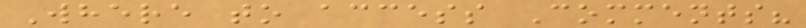Where to access Comments?
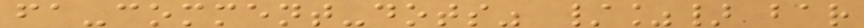fa-comment-dots" /%} bar
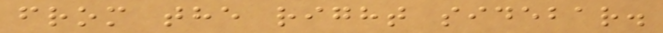from the right sidebar.
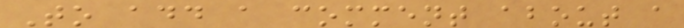To add a comment about a
